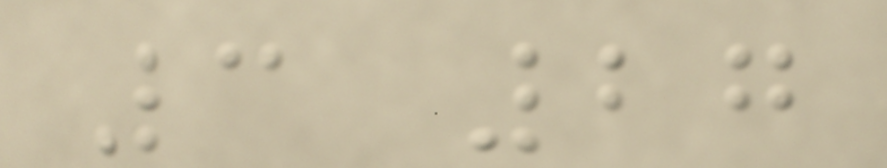3 27
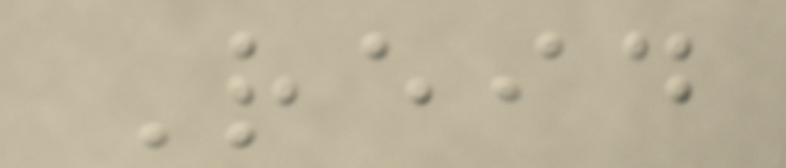Reid
